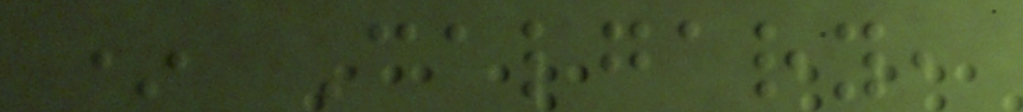* Calgary,
